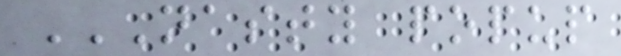NASTY POPUP
